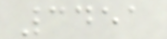3451
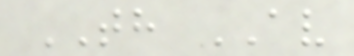TH AV
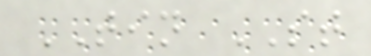TIN ST
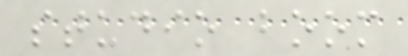studio boom
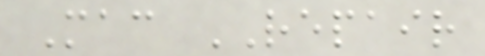Mac REPAIR
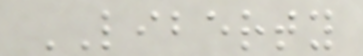LIBERTY
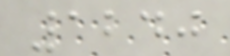1240
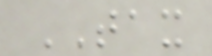TAX
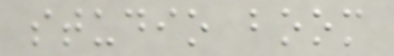studio boom
